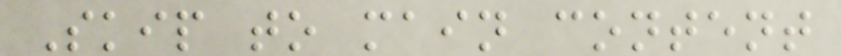Skip to main content
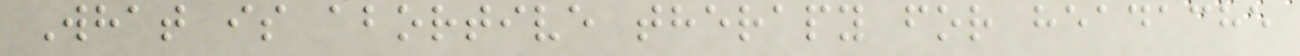What is abortive therapy for headache
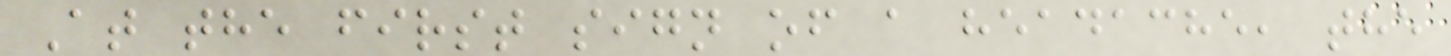At the first sign of a headache, the
